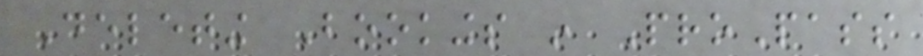Deleting Bookings in ProPass
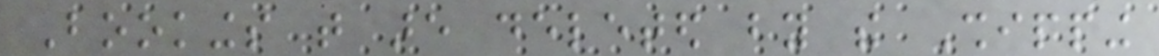Bookings that are deleted by the Shipping
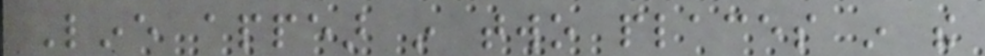Line appear in two places in the
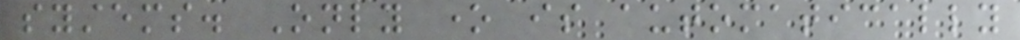systems. Only one is automatically
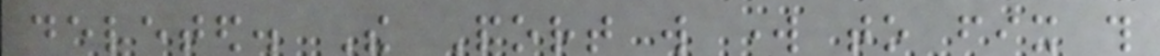deleted. The Port will work to fix this
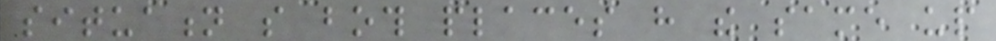situation so both places have the same up
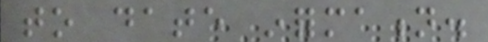to date information.
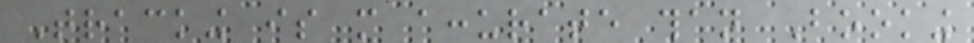Tracking is more accurate than Booking
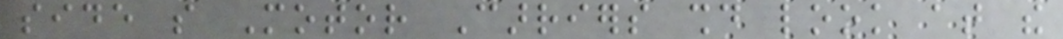side so Motor Carriers should look at the
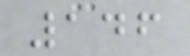146
